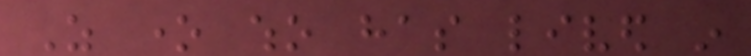As one who has lived in
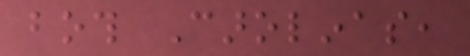both Carolinas,
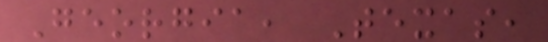Georgia, Texas,
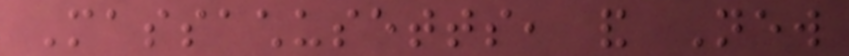Massachusetts, and New
